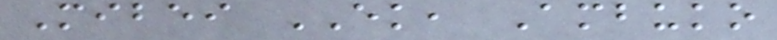Mibei EK, Ambuko
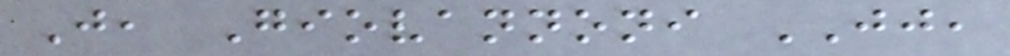J, Giovannoni JJ,
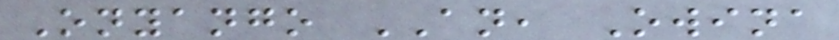Onyango AN, Owina
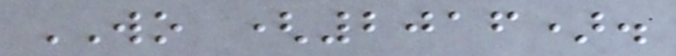WO (2016).
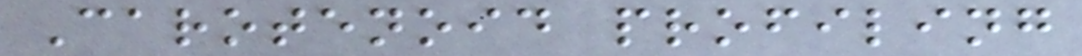Carotenoid profiling
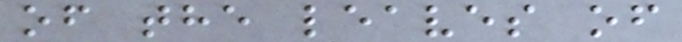of the leaves of
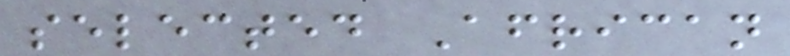selected African
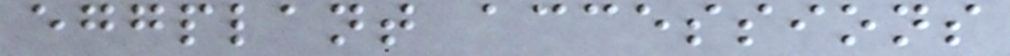eggplant accessions
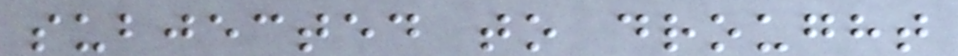subjected to drought
